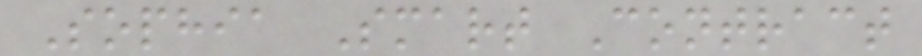Sophia Smart Contract
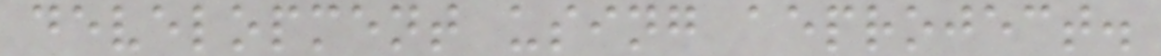development using aeproject.
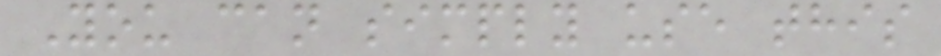You can simply use this
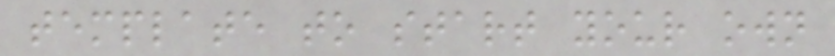template to start your own
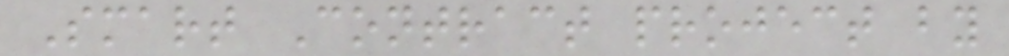Smart Contract project by
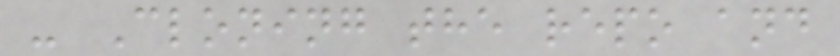- Cloning the repo and
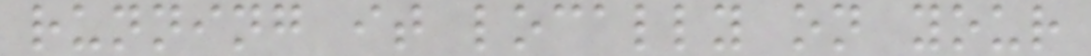running it locally on your
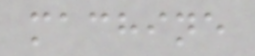machine
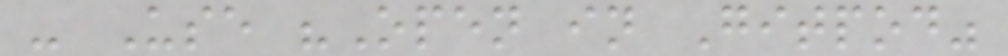- Use "Open in Gitpod"
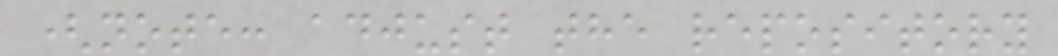(note: adjust the repository
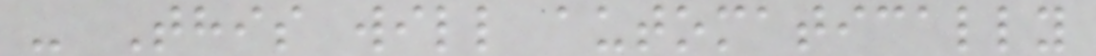- This will automatically
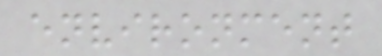environment
